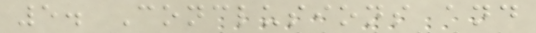5. Conclusions and
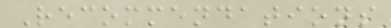Recommendations
